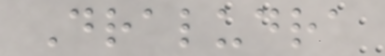Draludra
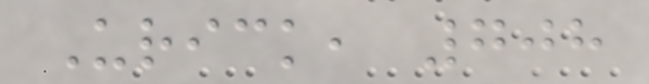Urick, 708
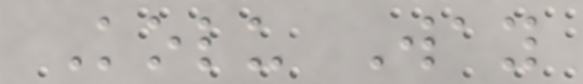Kolu Way
